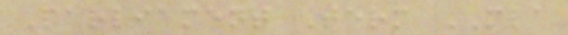Parliament Term MLA
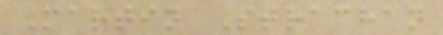Martin Strachan
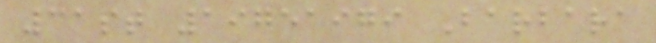31st 19751979 Barbara
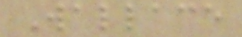Wallace
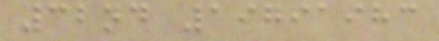32nd 19791983
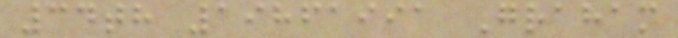34th 19861991 Graham
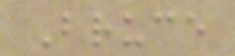Bruce
